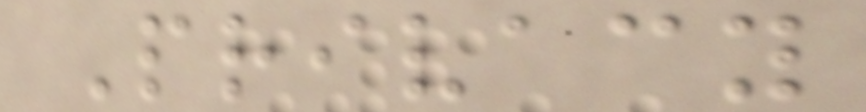Privacy
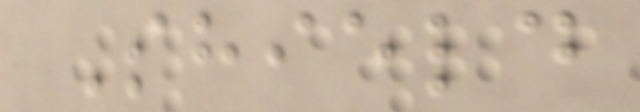Shield
